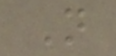N
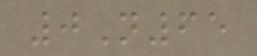0N65
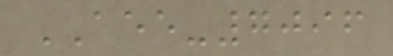AEE-7096
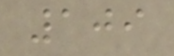109
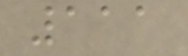111
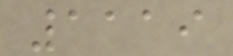1119
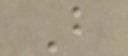B
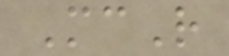McR
